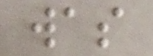was
